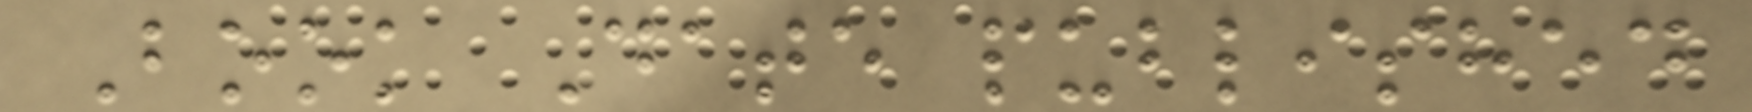Book Date published
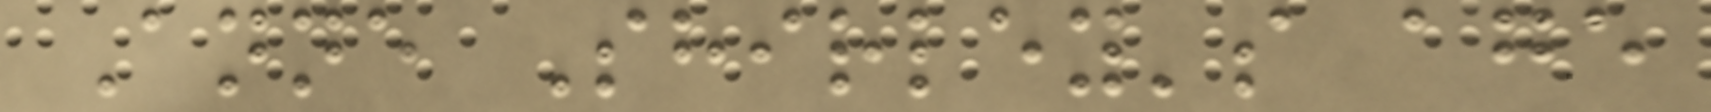Anne Shirley's age
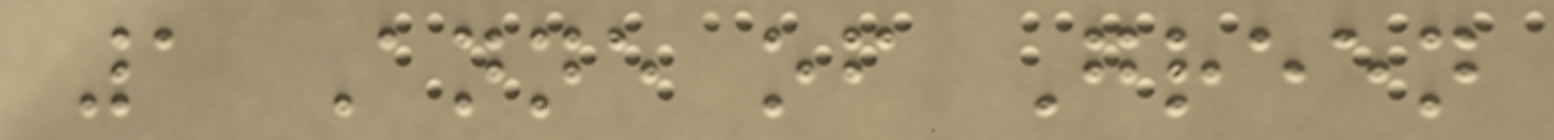1 Anne of Green
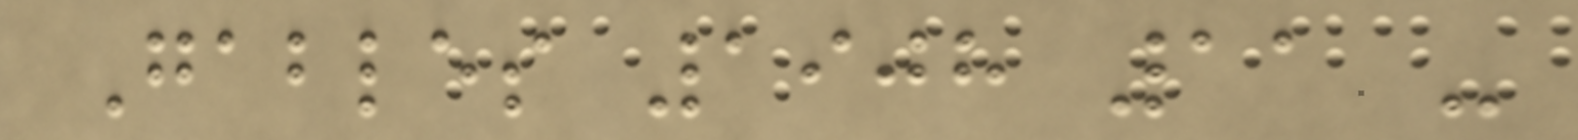Gables 1908 11 -
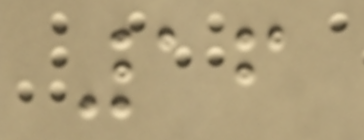16
